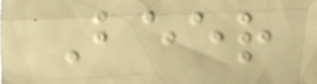Beer
